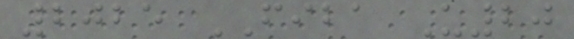2025 FIBA U20
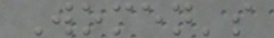Women's
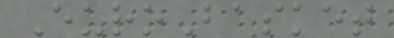EuroBasket
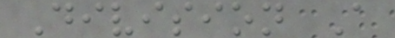Division A
